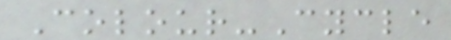Colour-Cycle
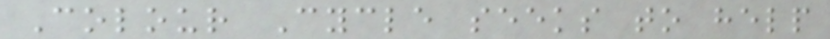Colour Cycle seeks to help
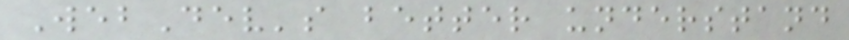WebDev's better understand
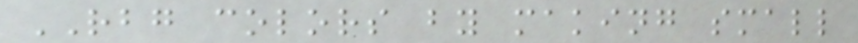RBG colors by making small
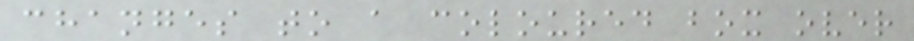changes to a coloured box over
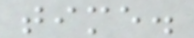time.
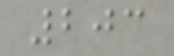203
